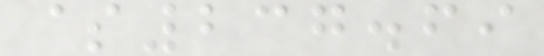$237.69
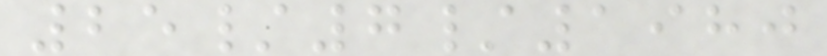25/7/1980
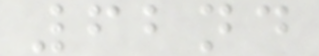62nd
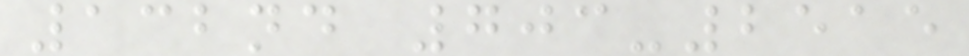132nd 703-2515
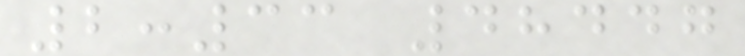2:33 48447
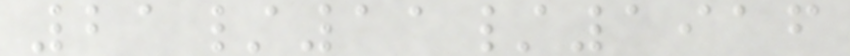21/11/1916
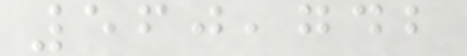560,742
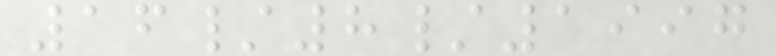16/8/1997
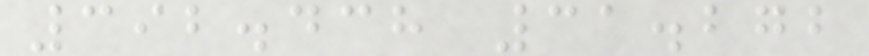392.438 31.272
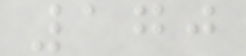170
